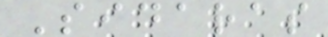Sidaras
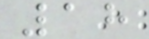18
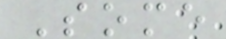Some
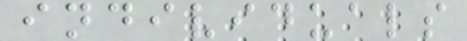individuals
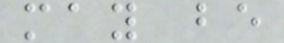may be
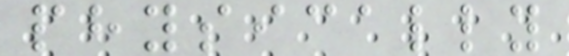physically
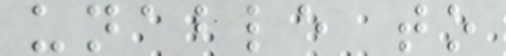unable to
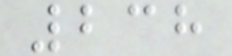238
